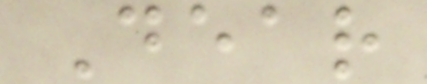Dear
